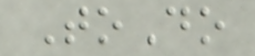ToDo
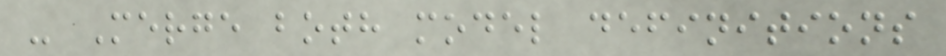- Merge both model definitions
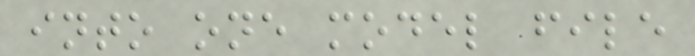into one model file
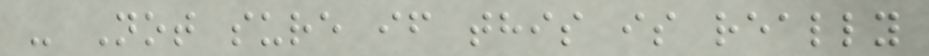- Not sure if this is really
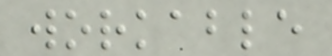workable
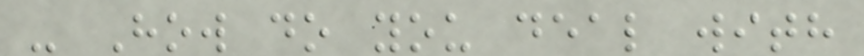- How do you deal with
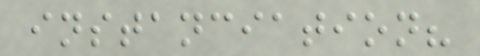instanciation?
